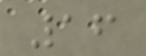16
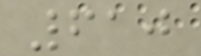610
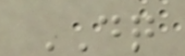DQ
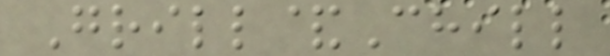Grill&Chill
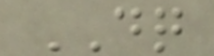DQ
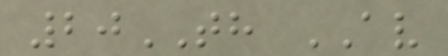20TH AV
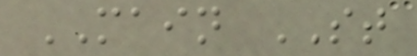MAIN ST
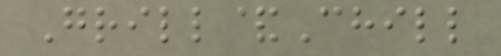Grill&Chill
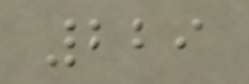229
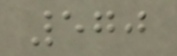570
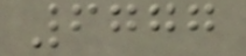6777
